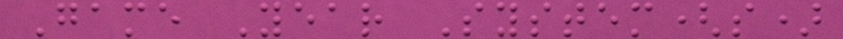Game Year System(s)
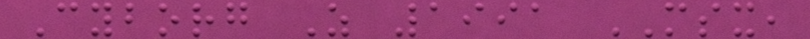Cyborg Z 1991 MSX,
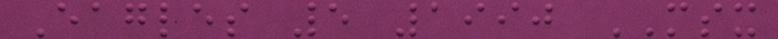Eagles 5 1990 MSX
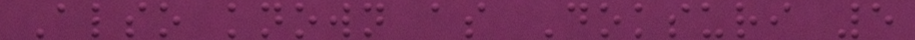Also known as Doksuri 5
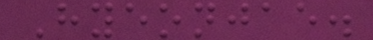Hyeonjae.
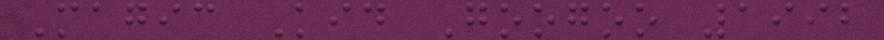Magic Kid Googoo 1992
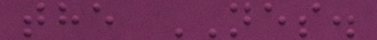the NES.
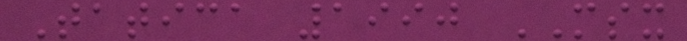Tatica 1990 MSX
